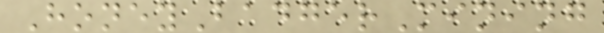HoneyBadgerMining
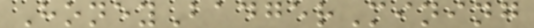HoneyBadgerMining
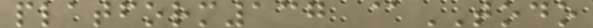platform137 @TODO
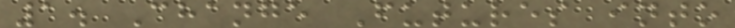1. Change Futures into
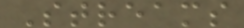Streams
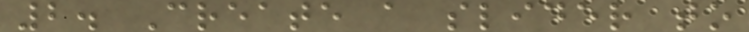2. Create a slider to
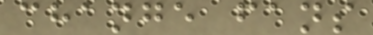change fans
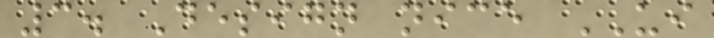3. Design nice UI
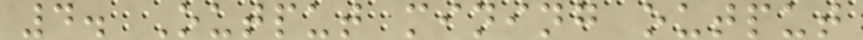4. Output mining output
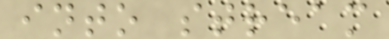into stream
